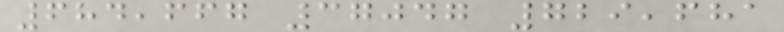684,667 37047 729,681
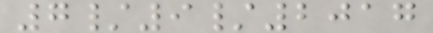7/9/2017
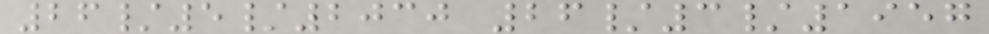26/5/2030 26/3/1957
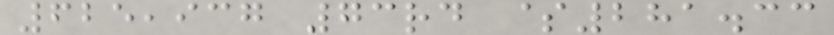625,937 73rd $281.33
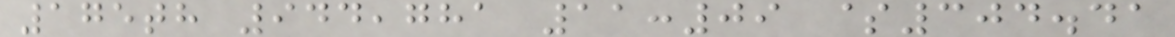175th 944,781 11:09 $304.41
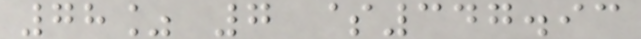78% 7 $347.93
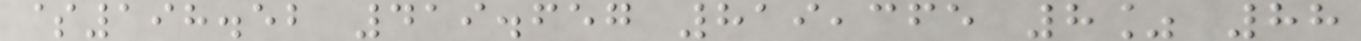$198.52 419.657 819,365 8% 88
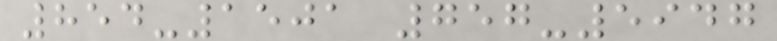854-1501 757-5947
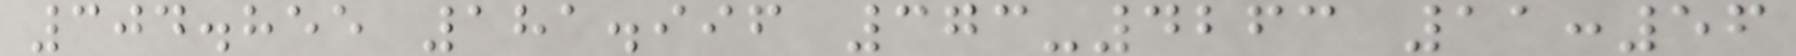304.855 181.996 373-4263 11:56
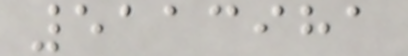5113981
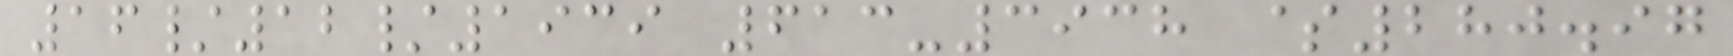16/12/1939 613-3938 $280.97
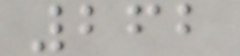262
